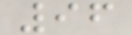96
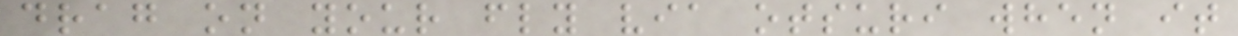drag on your fly via otsuri when it
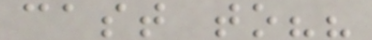cast to??
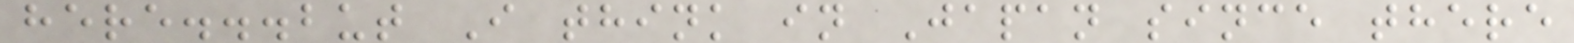here...but I think in Japan since there
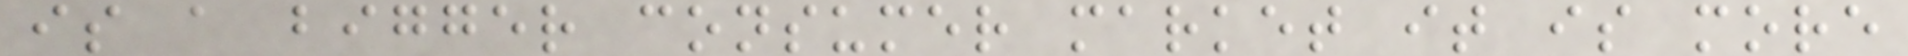is a bigger consumer market it is more
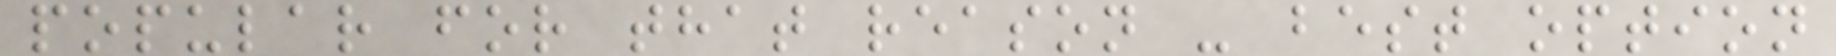popular for that reason - best option
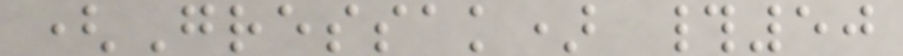(Gressak) #50
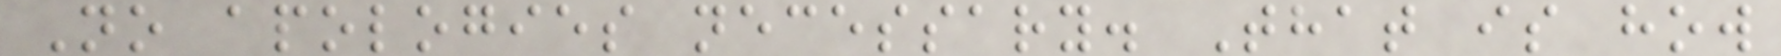No apologies necessary. That is how
